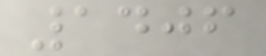1406
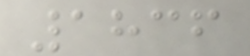1836
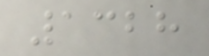1328
